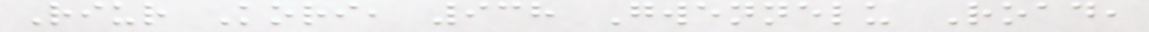Riur Kori, 938 Gwennelu Road,
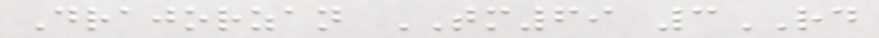Drajorzan TM69 3RD
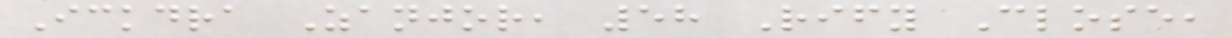Ickdra Zanjor, 58 Rify Close,
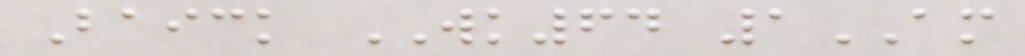Baick WK64 1AM
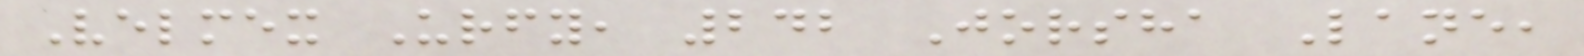Velmex Urfy, 242 Jorsha Lane,
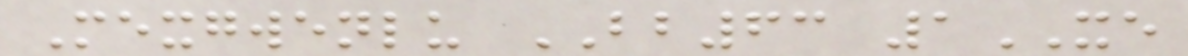Mexgwenlu BB63 1XE
